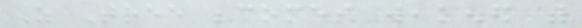As Tree becomes weakened with
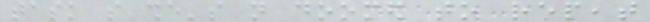task so she's not doomed to repeat
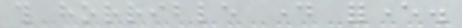this horrible day forever.
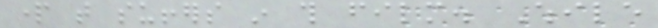part that suffers in this film. While
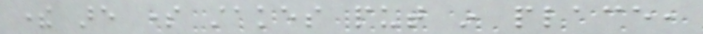there are some stakes put in place,
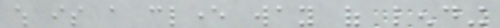which is a clever way of lending
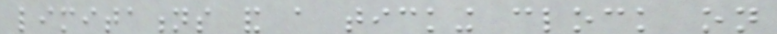limitations and a ticking clock on
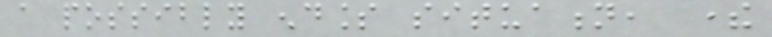a possibly endless situation, there
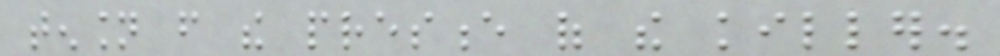tension from the presence of the killer.
